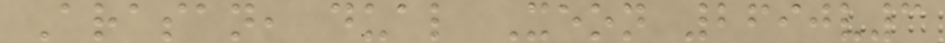Arasan, dual Xeon 2690v3
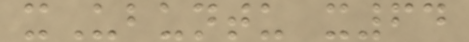xUbuntu x64
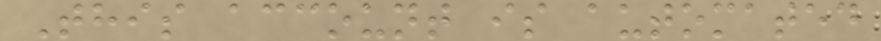This account is automated
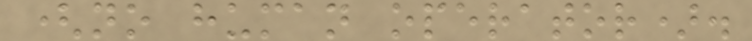(no human operator).
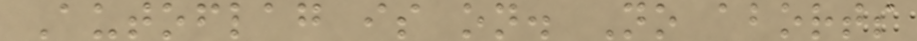Autoflag is on. No aborts
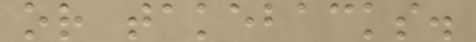or takebacks.
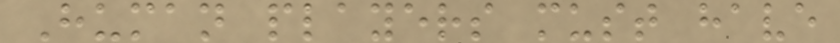Human players must have
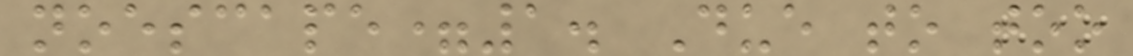noescape=1. Due to too
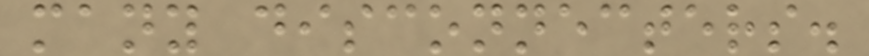many disconnecters.
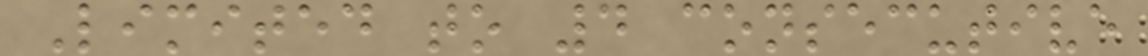Limited to 4 consecutive
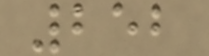252
